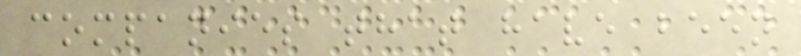companies that have been
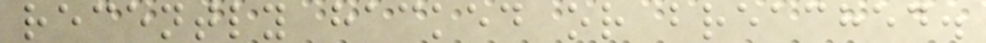recently hacked or breached.
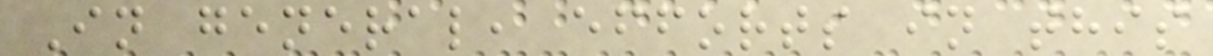In general, efforts in this
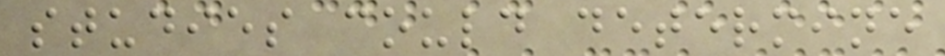studies could determine
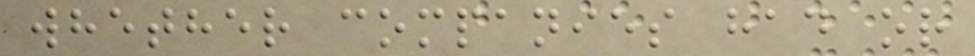whether companies had or
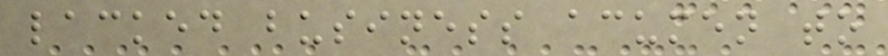lacked business acumen to
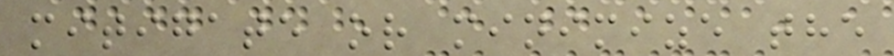mitigate or minimize the
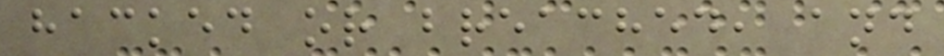hacked or breached, and
